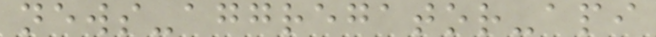news-aggregator-api
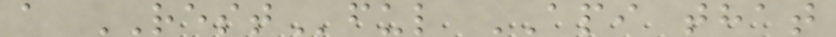a RESTful API that
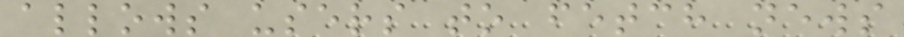allows users to fetch news
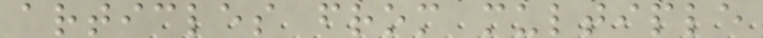articles from multiple
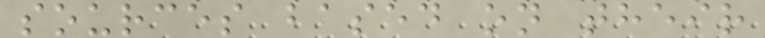sources based on their
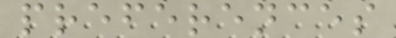preferences
